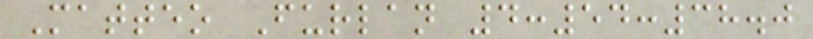Matteo Furlan 4:54:38.0
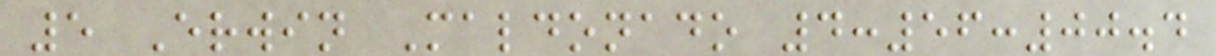5 Erwin Maldonado 4:56:00.4
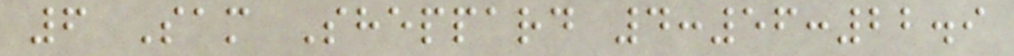6 Sam Sheppard 4:56:22.9
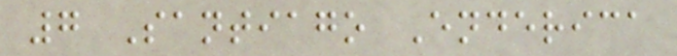7 Santiago Enderica
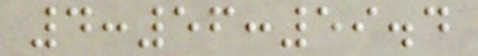4:56:59.4
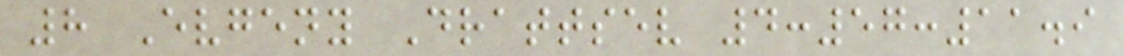8 Evgeny Drattsev 4:57:11.9
